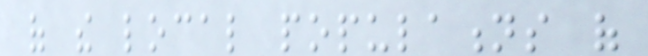of the local populations of
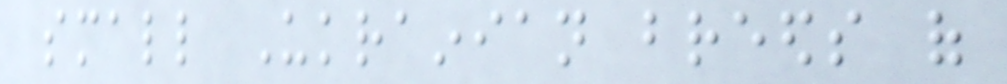small Ukrainian breeds of
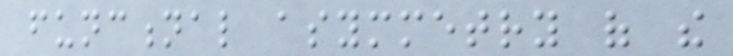functional asymmetry of the
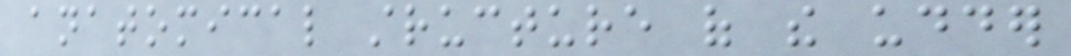anatomical structure of the udder
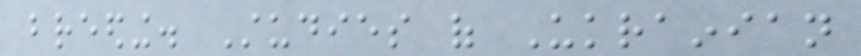breeding. Studies of Ukrainian
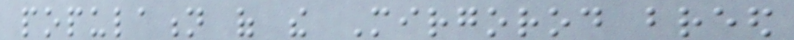population of the Mirgorod breed
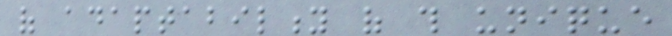of adaptability of this unique
